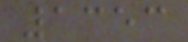1353
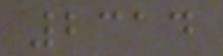2314
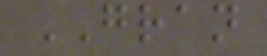GRAN
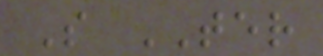S TER
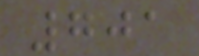701
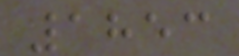1853
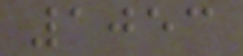1053
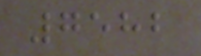7582
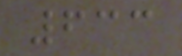633
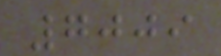7009
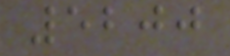5200
